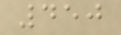450
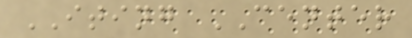ITING CENTER
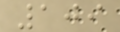109
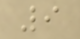9
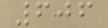606
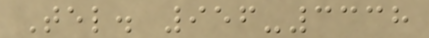Tel. 956-3338
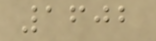1602
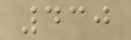430
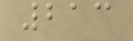213
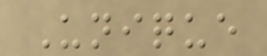Unique
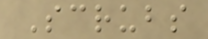Scrubs
